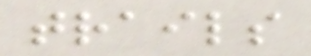trails
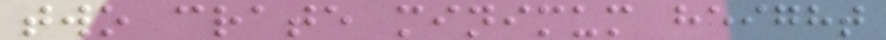two crate minimum height
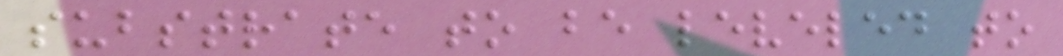substrate to be leveled to
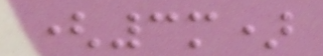(3m)
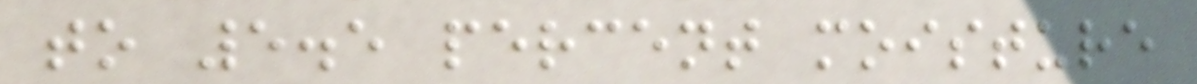to 5.5 percent moisture
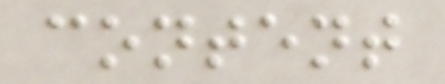content
